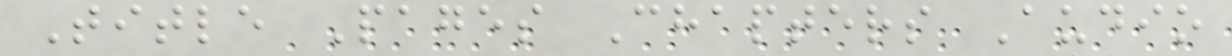Title Pages Chapters Audio
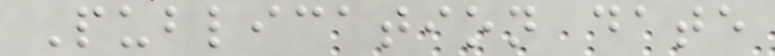Publication date
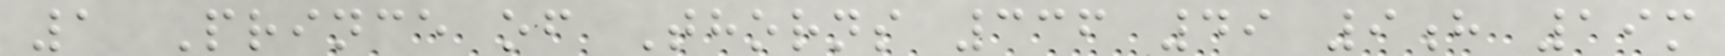1 Prince of Thorns 336 49 9h 19m
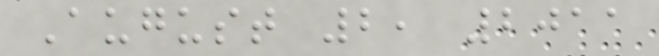August 2, 2011
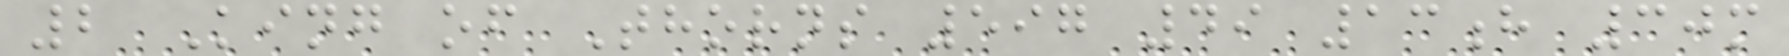2 King of Thorns 597 49 13h 30m
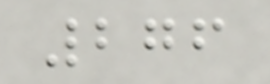276
